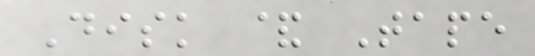Disk & Tape
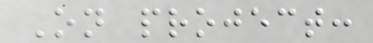On project:
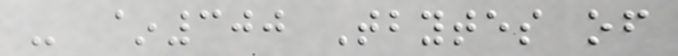- ~300 Tbytes of
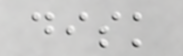disk
